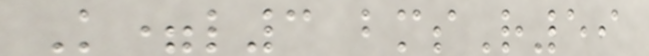K=l3 bmsR59
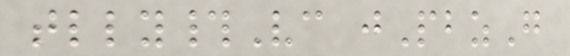tlly#Vc jPbzG
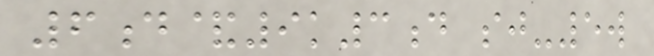6d&9k3d sj-5w
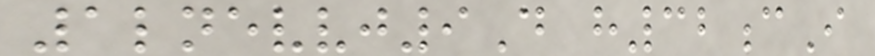1lnevvj9D h32cI
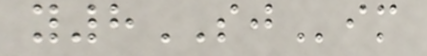y8SJim
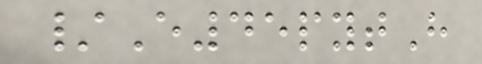/E45pytH
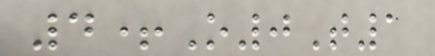4+O0T1
